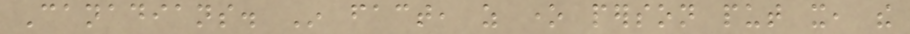Canadians. In fact, as one person put it, the
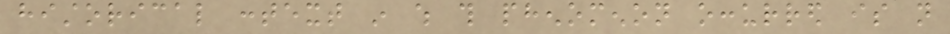historical context in which this phenomenon occurred is not
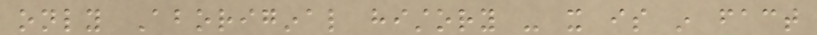only Aboriginal history - it is in fact
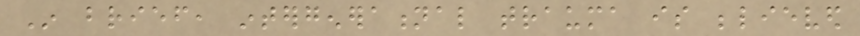In brief, intergenerational trauma is believed
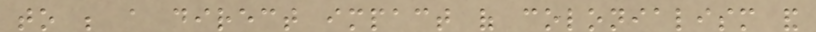to be a direct impact of colonialism and
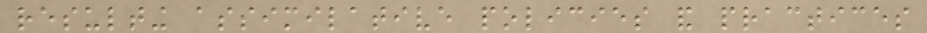resulting assimilative policies and practices
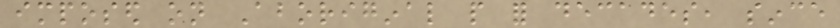imposed on Aboriginal people for decades, since
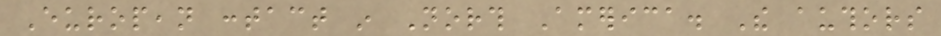European contact in North America. The authors
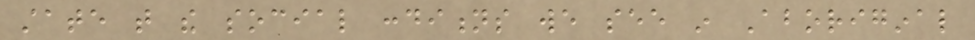state that the social conditions we see in Aboriginal
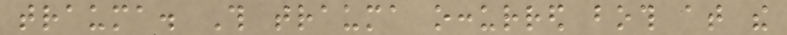trauma. This trauma occurred both at the
